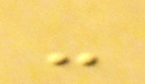-
